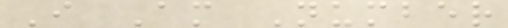I Am Number
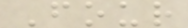Four
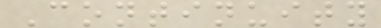Continuity
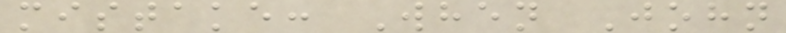mistake: When John
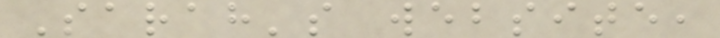Sarah's website,
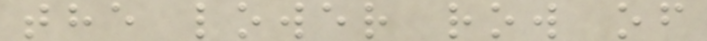the lower row of
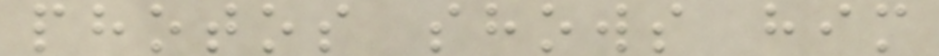photos shows him
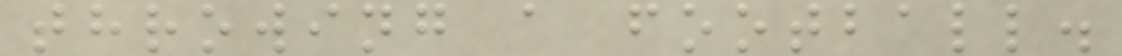throwing a football.
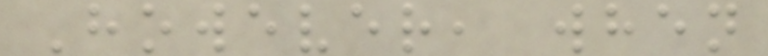However, when
